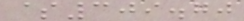$309.70
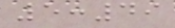5:49
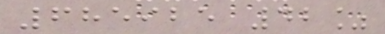685925 42%
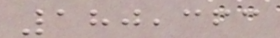180,363
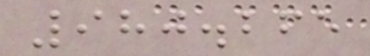980.265
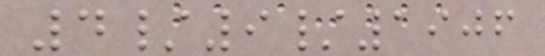4/9/1906
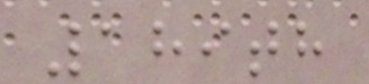189th
